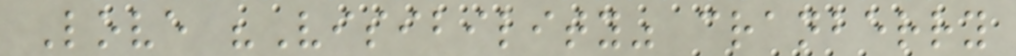Love "Visibility" cranberry
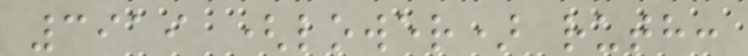3919 (lower) ruth:
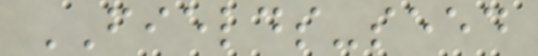FIELDS-seed
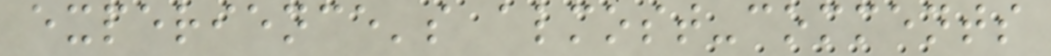experience's almost-comments
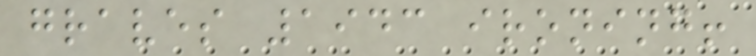graves 1943 ironing!
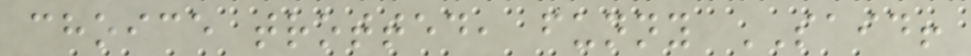choice trotted, funny SAID!
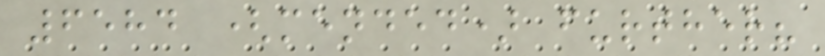6584 (mended) further?
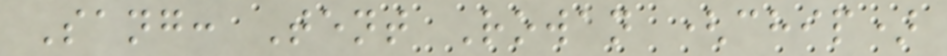Sang: Tent Rowan (chip)
